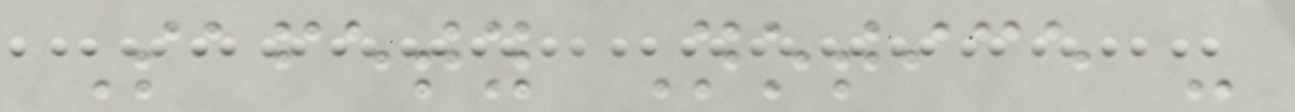Safety Notice -
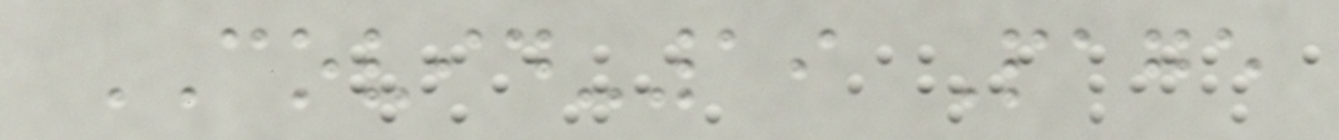COVID-19 Page
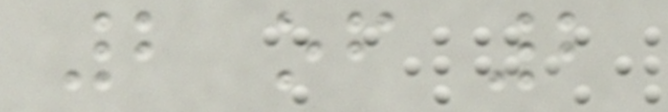2 of 2
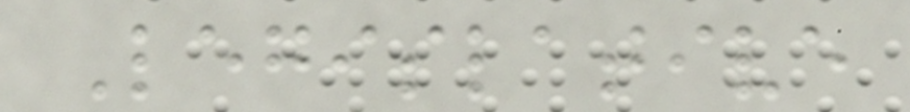Legislative
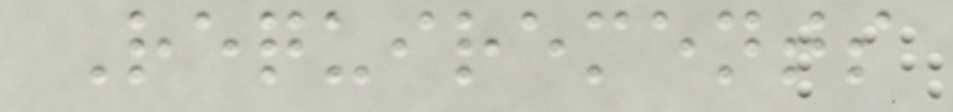Requirements
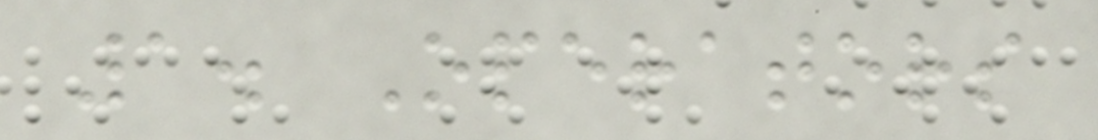1. Operators
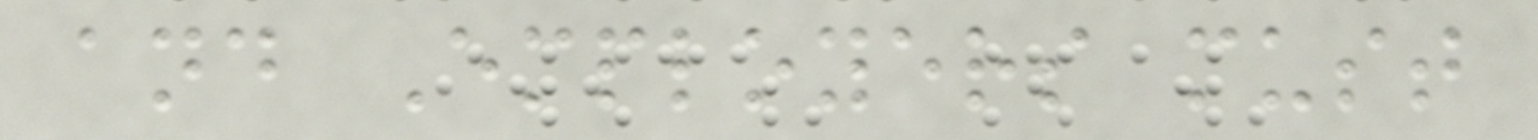and Employers must
